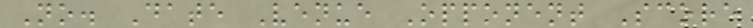No. Date Venue Opponent Score
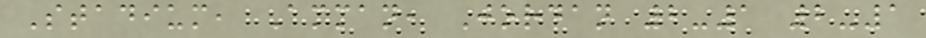Stadium, Amman, Jordan 2-1 2-1
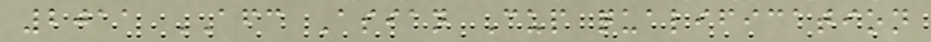2011 AFC Asian Cup qualification
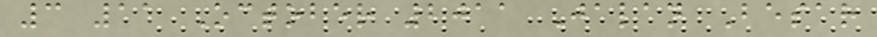3 11 October 2011 Jalan Besar
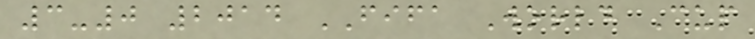3-0 2014 FIFA World Cup
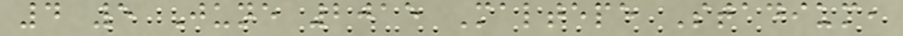4 5 June 2015 Maltepe Stadium,
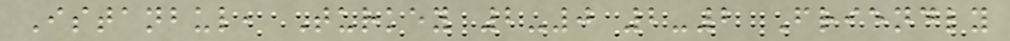Istanbul, Turkey 2-0 2-2 Friendly
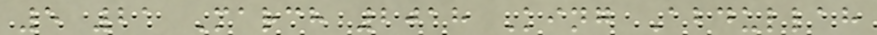5 21 March 2018 King Abdullah
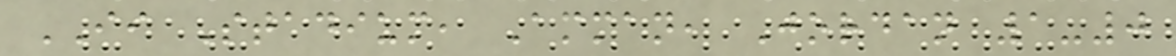II Stadium, Amman, Jordan 1-0
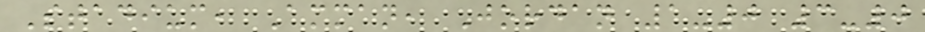Stadium, Amman, Jordan 1-0 3-0
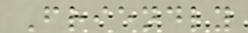Friendly
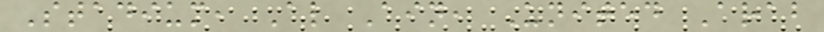Stadium, Al Ain, United Arab
